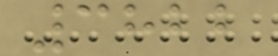3822
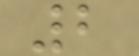2
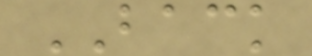BACK
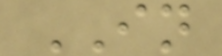IN
